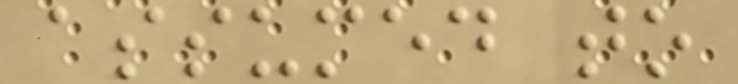assumed to
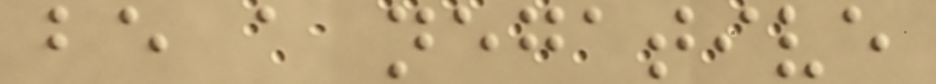be a negative
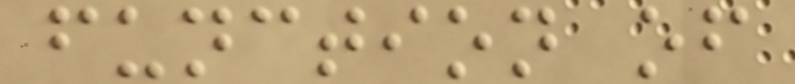function of
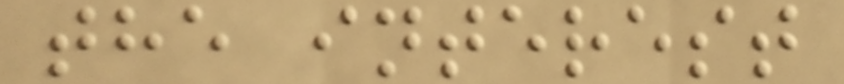the interest
